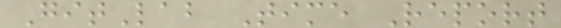GitLab Time Report
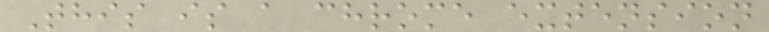This is a chrome extension
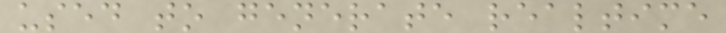used to generate realtime
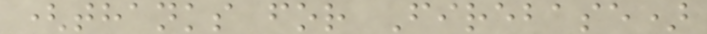(thanks for Firebase)
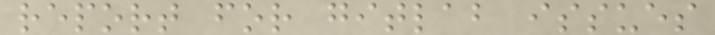report for gitlab issues
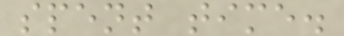spent time.
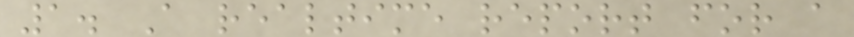1. A realtime report for a
